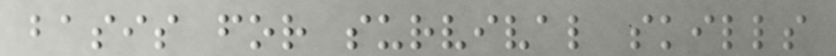basis for survival skills
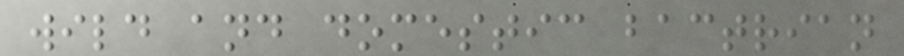wild and domestic bactrian
